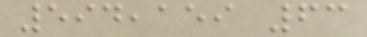594,159 63
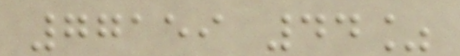77159 44%
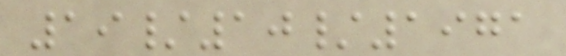19/10/1971
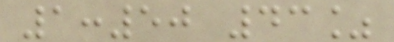1:50 43%
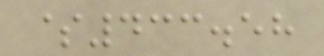$433.58
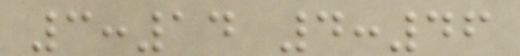3:14 4:46
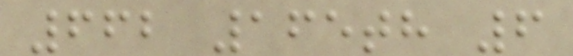662 165th 6
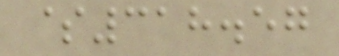$318.57
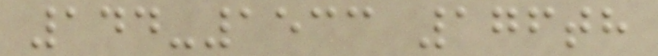144-1533 176th
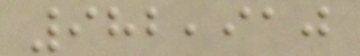982,910
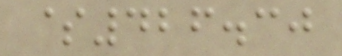$426.30
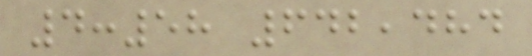4:58 642,484
